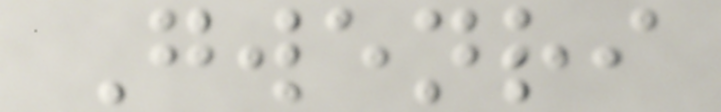Gwenri
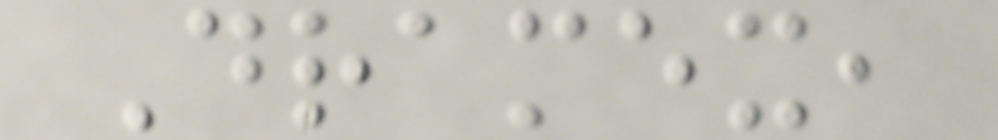Dramex,
